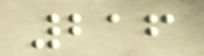216
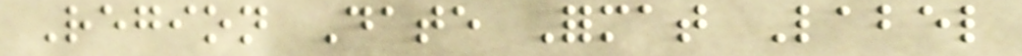Region Date Format Label
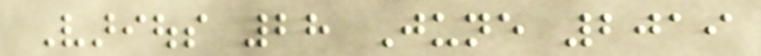Various 28 June 2019
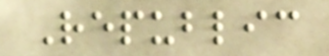Republic
